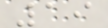19
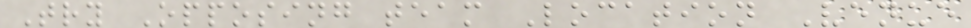Try Opposing team Location Venue
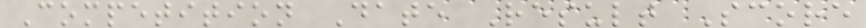Competition Date Result Score
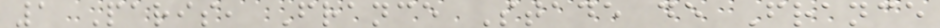1 Paris, France Stade de France
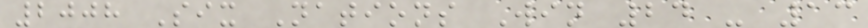2008 Six Nations Win 24 - 13
